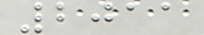2011
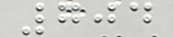704
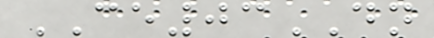CE03DN
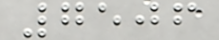7506
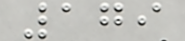179
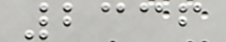2336
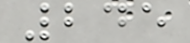245
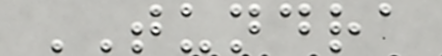TUNDRA
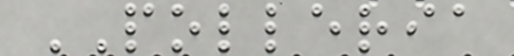POLLERIA
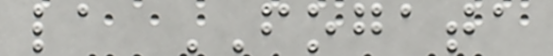la FOGATA
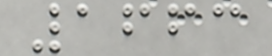1663
